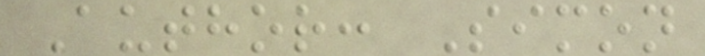Author: Simon
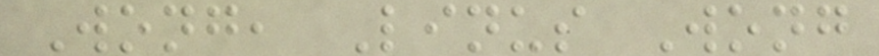Wong, Linus Wong
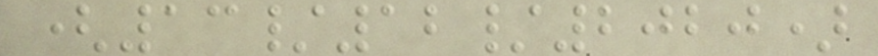(13/12/2020)
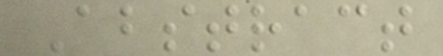Abstract
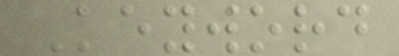Keyword
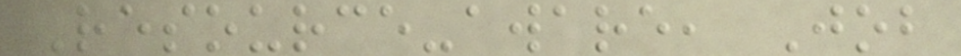Resource-aware, Job
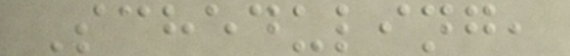Scheduling,
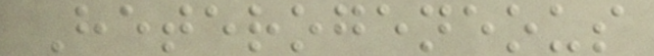Heterogeneous
